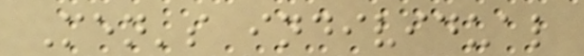Men's individual
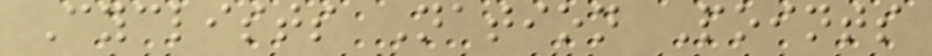Cyclists Nation Points
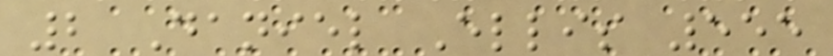2 Daniel Ellis 555
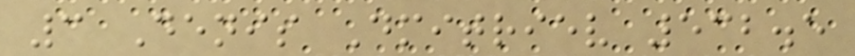3 Denis Dmitriev 532.5
